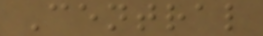Central
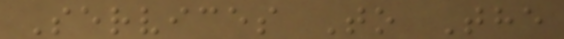Services To The
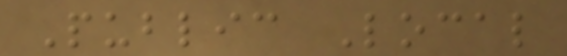Public Local
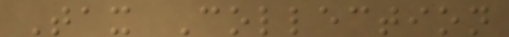Tax Collection
